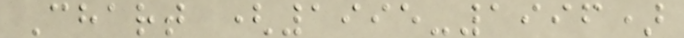Chart (1995-1996)
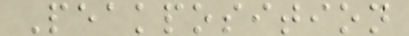Peakposition
